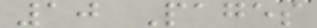10 Pages
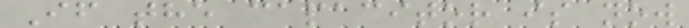If the capacitor is now
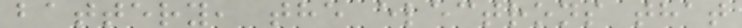battery, the electrons that
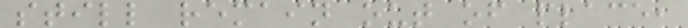still remain out of place,
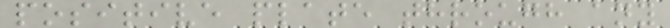positive plate through any
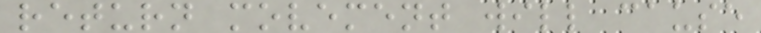return movement will cause
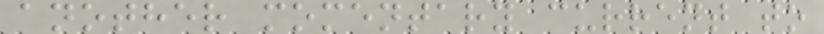another momentary current to
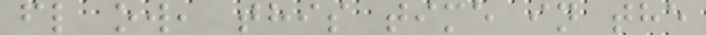fl ow, this time in the
